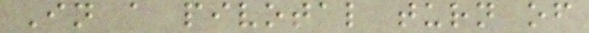In a pivotal turn of
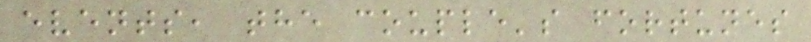events, the couple's fortunes
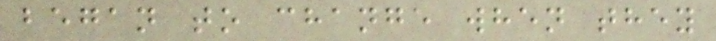began to change when they
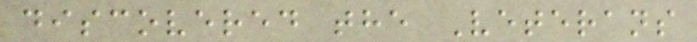discovered the Veterans
